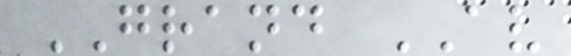GRAND AV
